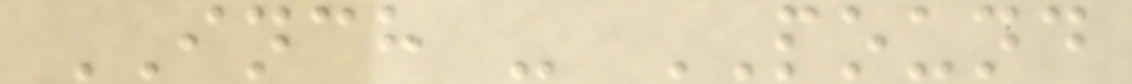INCH - POUND
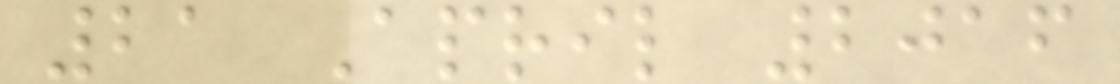21 April 2016
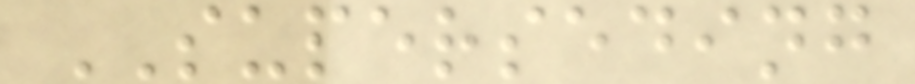SUPERSEDING
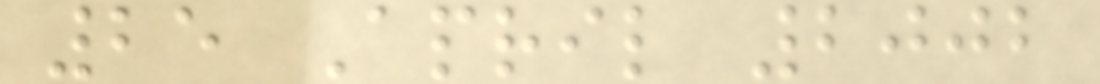25 April 2002
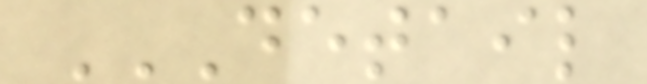DETAIL
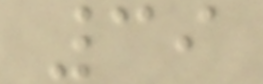39
